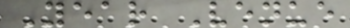Year Venue
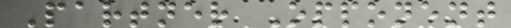Partner Opponent
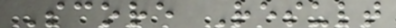Score Result
